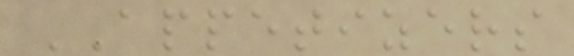APPETIZERS
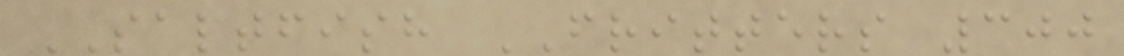SALTFISH FRITTERS 300
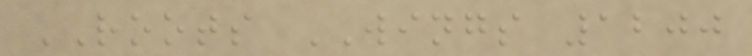ROOTS WINGS 1200
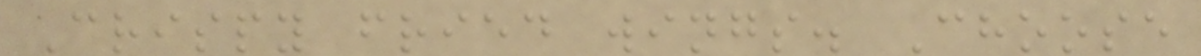Crispy fried wings. Choose
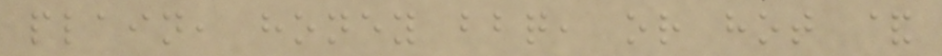plain, honey bbq, or hot &
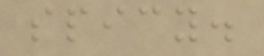spicy.
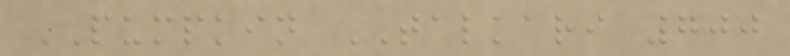PUMPKIN TALKARI 700
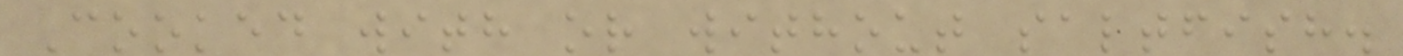Cooked with or without saltfish.
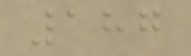187
